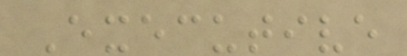Executive
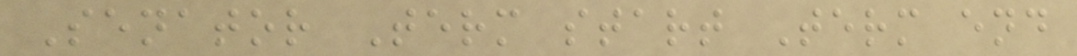Senator Term start Term end
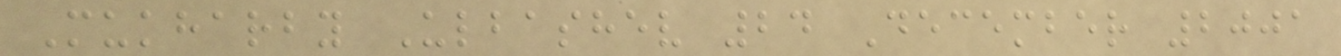Mukharby Ulbashev 24 December 2001
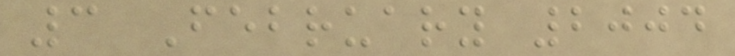3 February 2004
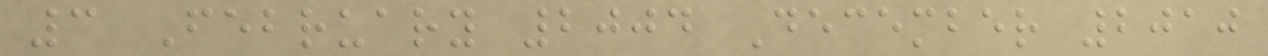3 February 2004 December 2010
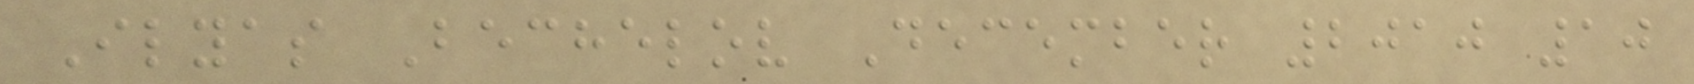Ilyas Bechelov December 2010 10
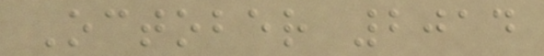October 2014
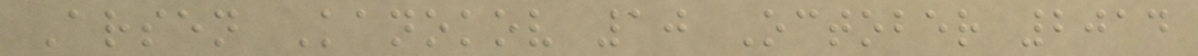Arsen Kanokov 10 October 2014
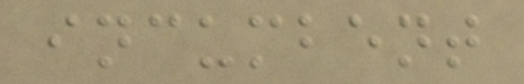incumbent
